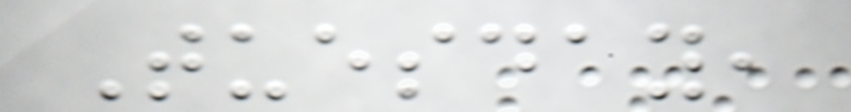Tuesday,
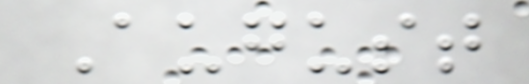August
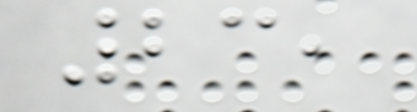23,
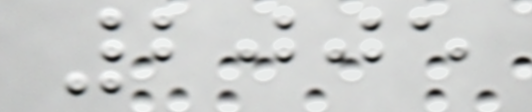2005
